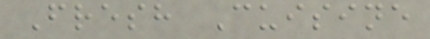Fresh Cuisine
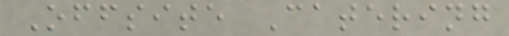Offsite Catering
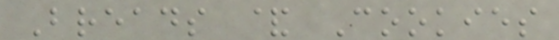Breads & Cookies
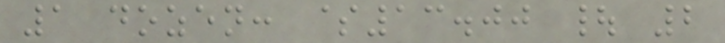1 dozen: $13.00 | 2
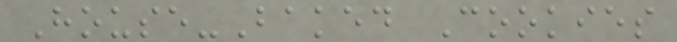House-Baked Cookies
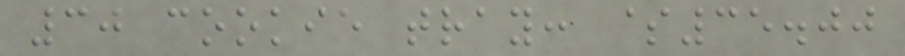30 cookie tray: $35.00
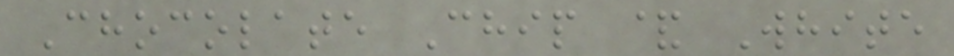Chocolate Chip & White
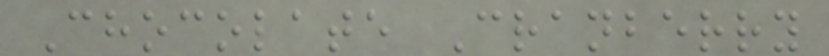Chocolate Cranberry
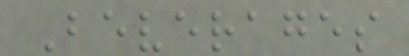Beverages
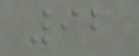92
